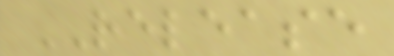RELEASE
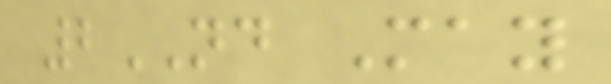2ND May
